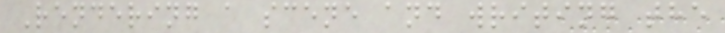Rendering a scene and writing the
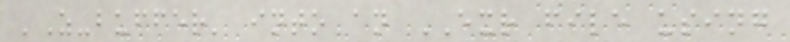'Z-buffer' into an EXR file using
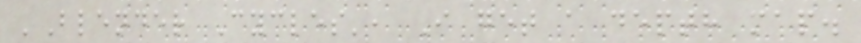'Blender Cycles', I get a depth map.
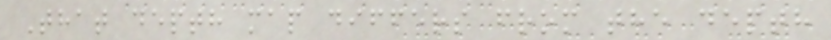That depth map differs from the depth
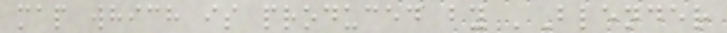map which is produced by 'Blender
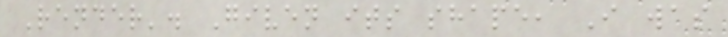Render'. Given its shape, I was
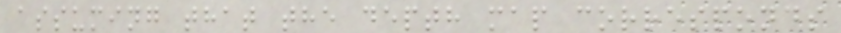assuming that the depth map corresponds
